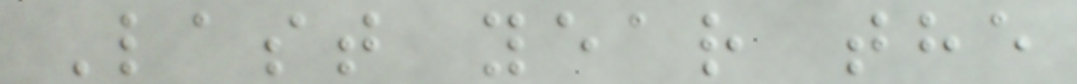Last year the
